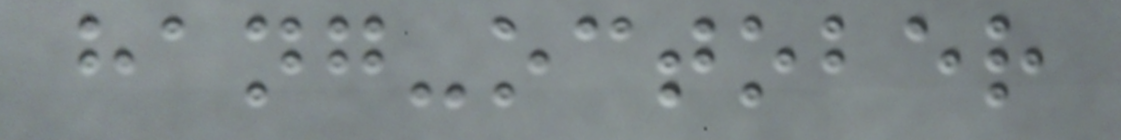hang-october
